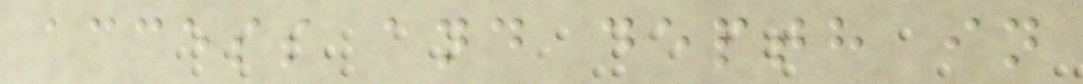access and depth in
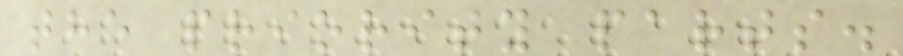the priority parts.
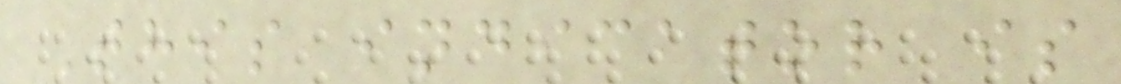This indicator is
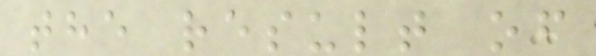the result of
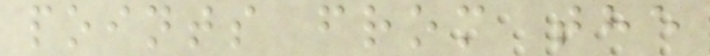points from the
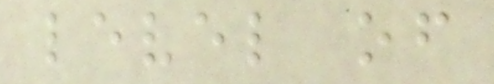level of
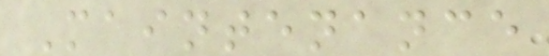Maintenance
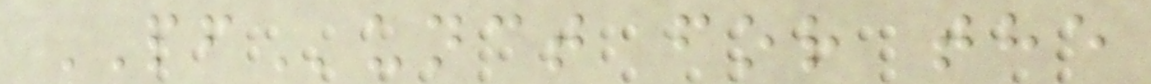PFunct for the
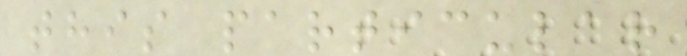this particular
